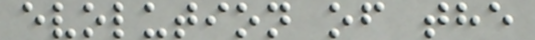evolution of the
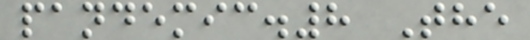pandemic.8 The
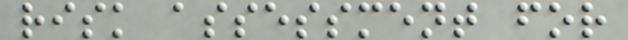risk assessment for
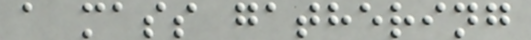a mass gathering
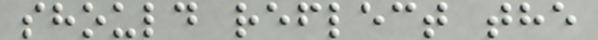should reflect the
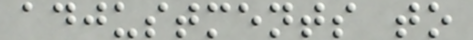adjustments to
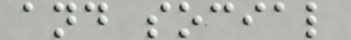and social
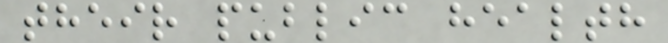their public health
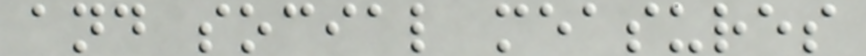and social measures
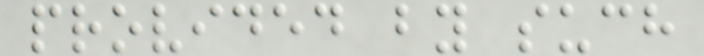provided by such
